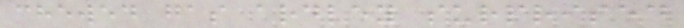chewed gas ardley surprised
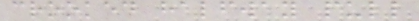crooked halfway pull
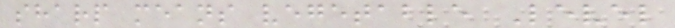sharp means vegetable Level
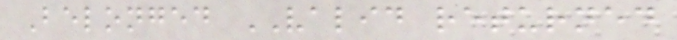Belonged VALID returned
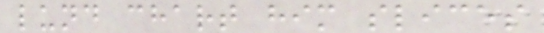lund chart him slices
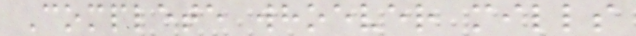Complete whoever mills
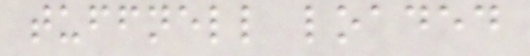tuffnell loaded
